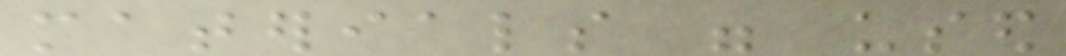materials were used
